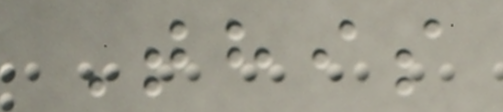This
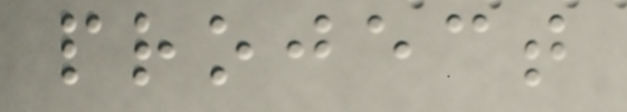project
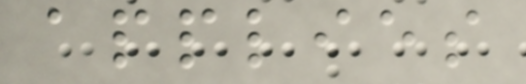applies
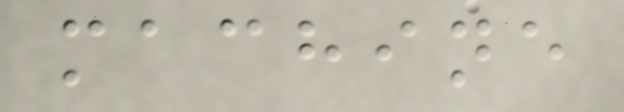machine
